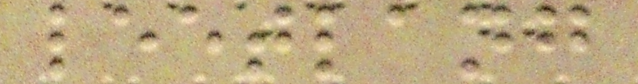leetlang
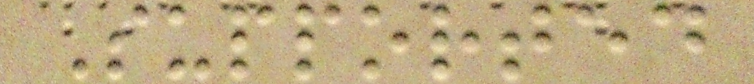Supported
